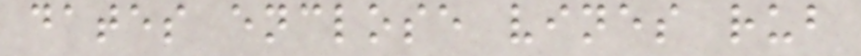dates enclose vines rub
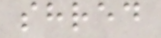shred
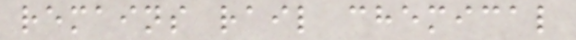remains rail chemical
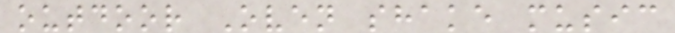outdoor Oven shake music
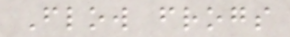Flow frogs
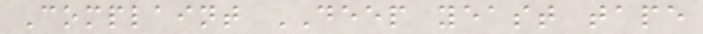Complaint DEEP yeast tape
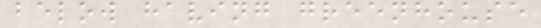below having greenhouse
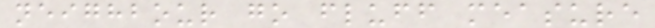neighbour go fluff measure
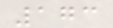173
